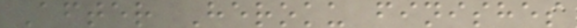After Heroku finishes
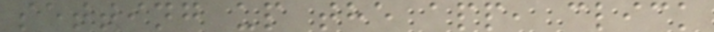setting up the app, click
